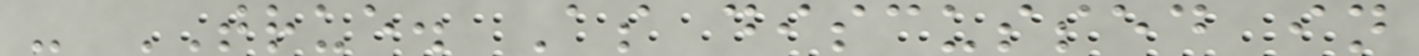- TRUE. As discussed in
